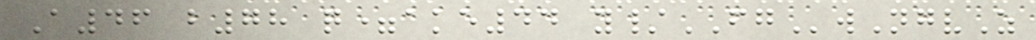A46 b78 q=ake44 y/FGwNgvZ
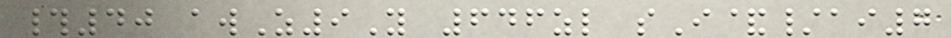#40 awZ9Y 646zl sI&/ai7
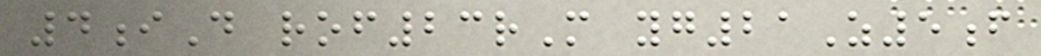4iD rof23rM yg21Z5f
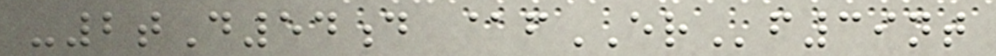-2tD54d @fERf39nt
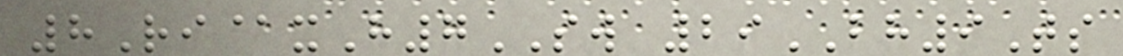8Ri@xH7SW 29BH9Ts
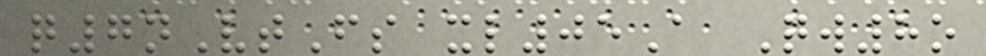q7nVtFs xl05A Qw8o
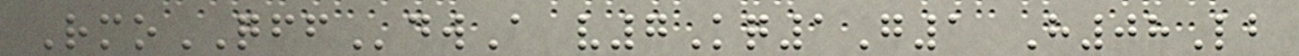RmoQFFdwA v7Kq1G1 H08Lb
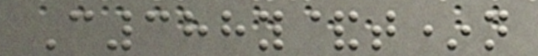C388y&t*n
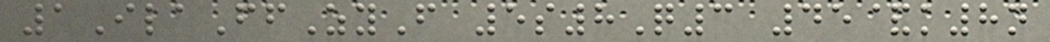1IlaFfZyF 5s8Q3 45&k8n
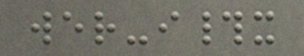wer-i#x
